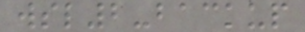wsl2-backup
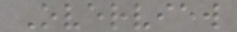Overview
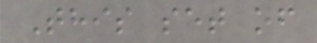This set of
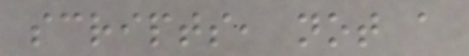scripts, not a
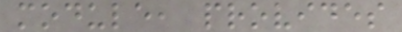module, provides
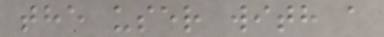the user with a
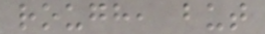rough, but
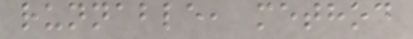runnable, method
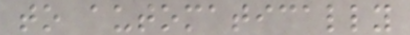to automatically
